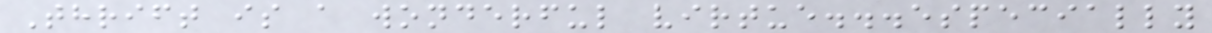Thrift is a wonderful virtue...especially
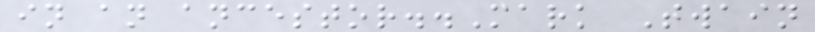in an ancestor..Mark Twain
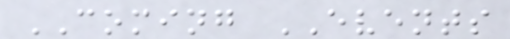COMING EVENTS
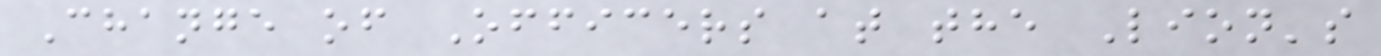Change of Officers at the Lion's
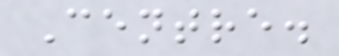Centre.
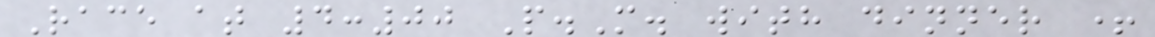Race at 4:00 P.M. with dinner +
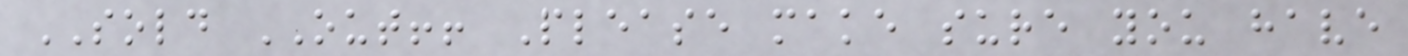SOLD OUT!! Please make sure you have
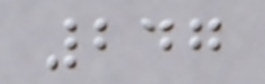247
